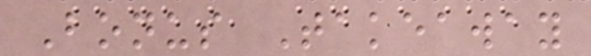Bonus Takeaway
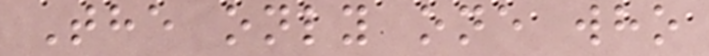The only one who
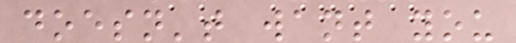doesn't want you
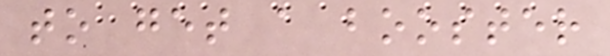to get a booster
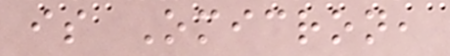is Omicron,
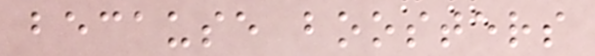because boosters
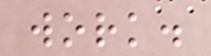work.
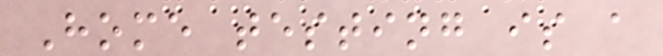Home testing is a
